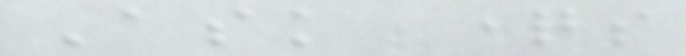Ask questions
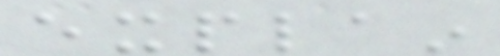explain
